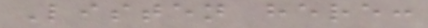Listen here:
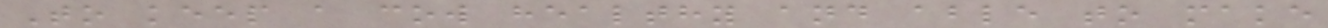To keep a cow healthy and able to make
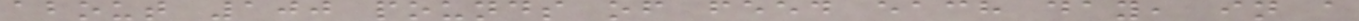about 100 pounds of feed each day, in a
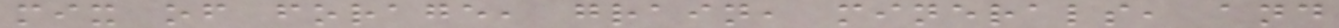mix of forage, grain, minerals, and
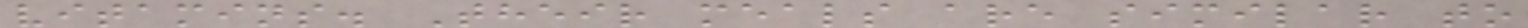vitamins. Their meals are similar to
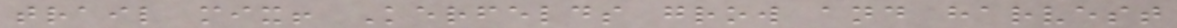trail mix! Kerfelds grow and harvest
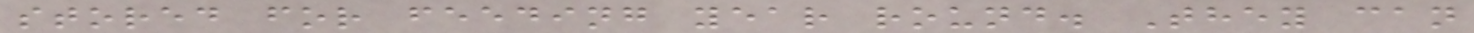stored for feeding year round. They can
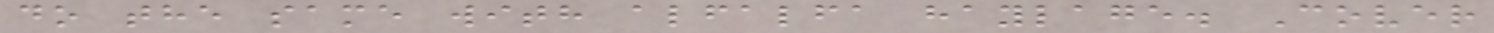do the same with alfalfa haylage. Cover
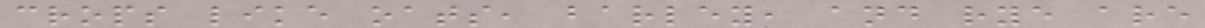crops like oats, barley, and rye are
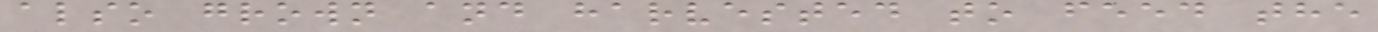also grown and harvested to feed the
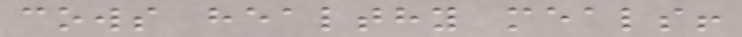cows healthy meals!
